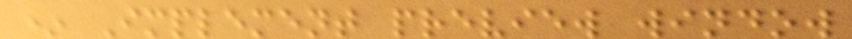* Implement preview window
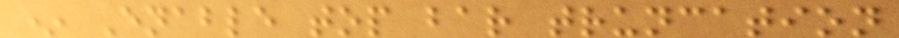* Enable top bar truncation
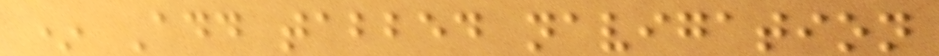* Add tabbed navigation
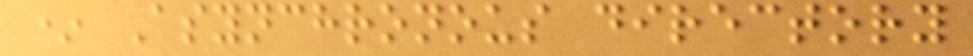* Asynchronous directory
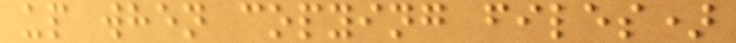up when copying files)
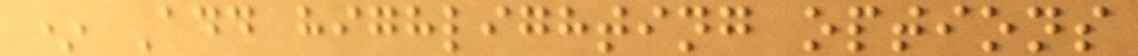* Add highlighting options
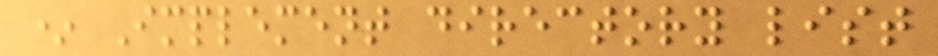* Implement directory list
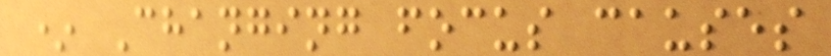* Changing focus causes
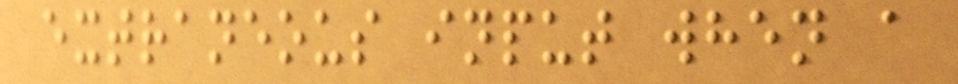extraneous input when a
